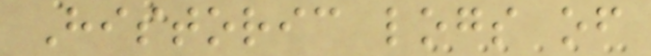Historic logs of
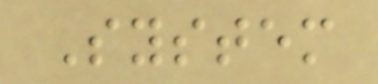System
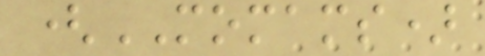(MOMAMS)
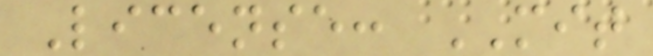License: MIT
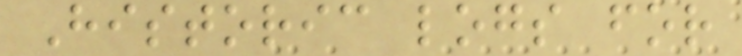Historic logs for
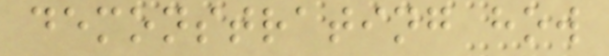demonstrating how
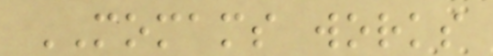MOMAMS works
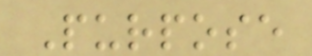Purpose
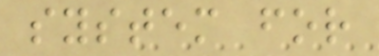system for
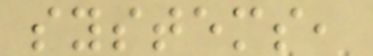systems,
